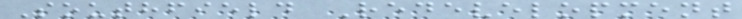Southfield Redevelopment
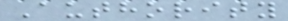Authority
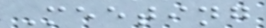Meeting
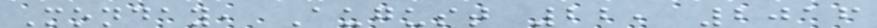Monday, August 22, 2016
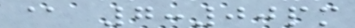@ 7:00pm
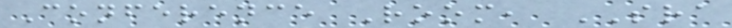Conference Room, SRA
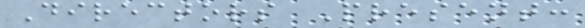Directors Present:
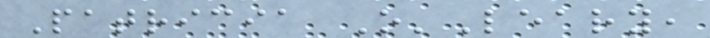Patricia O'Leary,
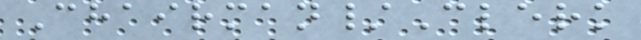Chairman/Clerk
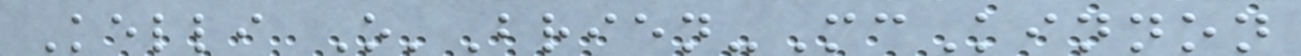Kelli O'Brien-McKinnon
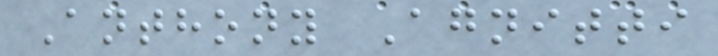Anthony Agnitti
